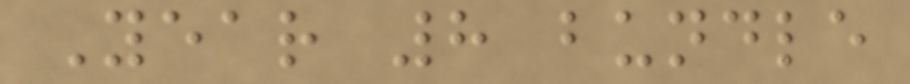Year 8 bundle
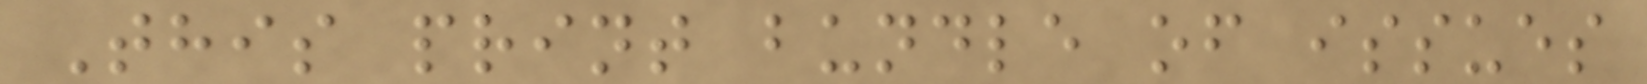This print bundle of issues
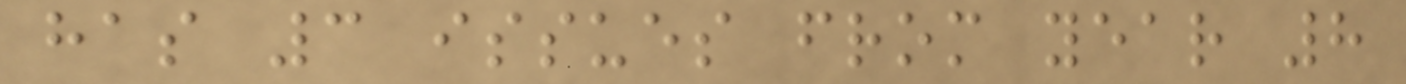has 3 issues from year 8
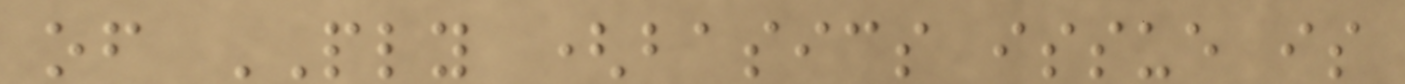of PLY (basics issue is
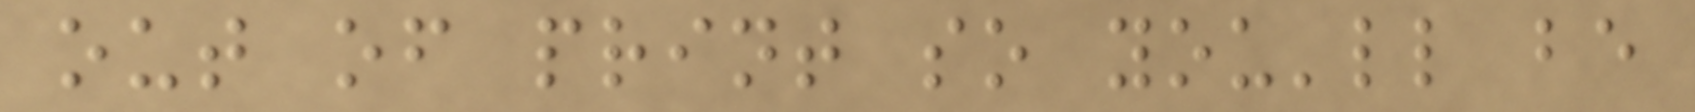out of print so you'll be
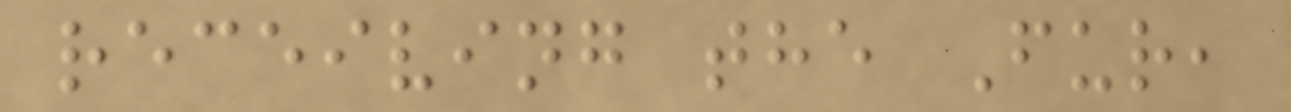receiving the Fur,
